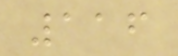116
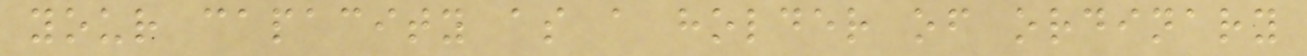your capacity as a holder of ordinary
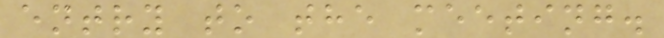entry to the meeting.
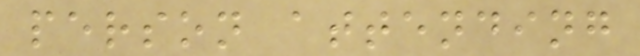person attending
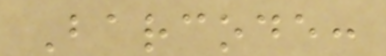Barcode:
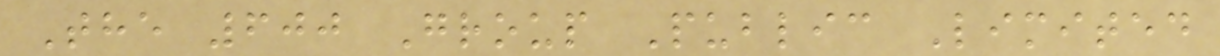The 600 Group Public Limited
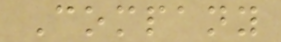Company
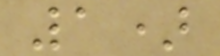1)
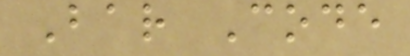Bar Code
